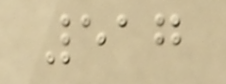517
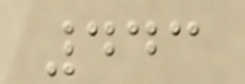443
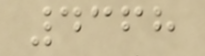4368
